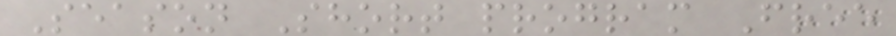Season Short program Free
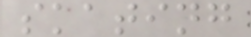skating
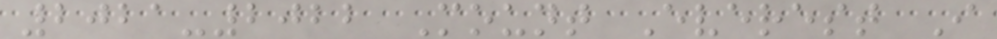2021-2022 Mount Everest I
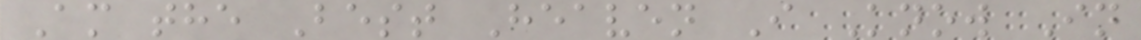Am the Best Heaven I Know In
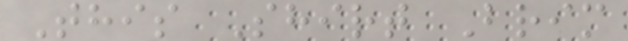This Shirt Brim
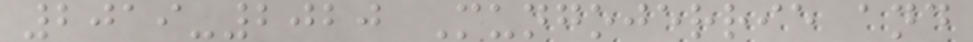2019-2020 Mungojerrie and
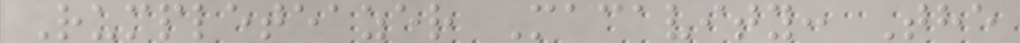Rumpleteazer Macavity: The
